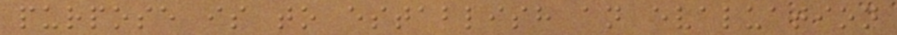purpose is to establish an evaluation
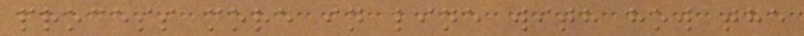process more in line with how the
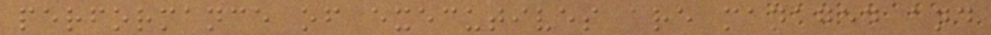performance of executives are managed and
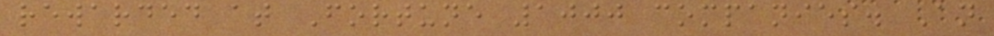rewarded at Fortune 1000 companies. An
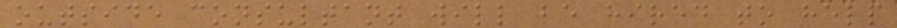outside consultant will be hired to help
